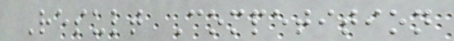Result Competition
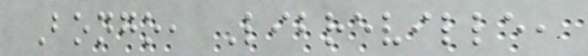Bongo, Libreville,
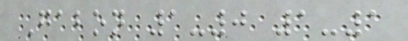Gabon 1-0 1-1
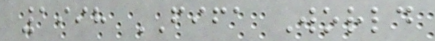1998 FIFA World
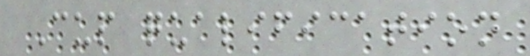Cup qualification
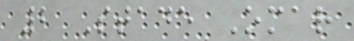2 Stade Omar
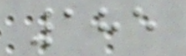185
